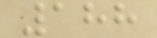188
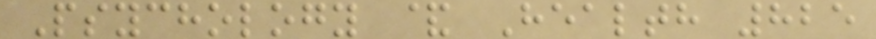Psychology & Health 825
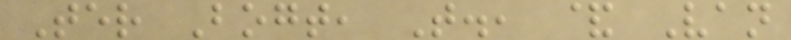Ter Bogt, T., & Van
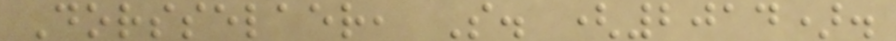Dorsselaer, S. (2014).
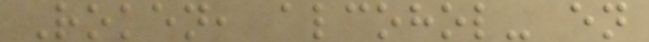Roken, alcohol- en
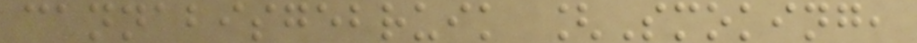cannabisgebruik [Smoking,
